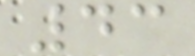43
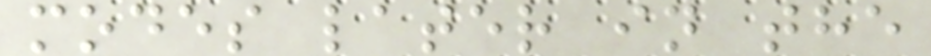modes later in the
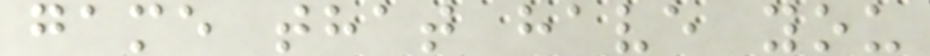game that have you
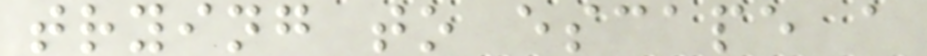trying to escape a
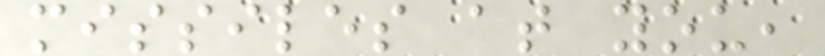missiles at you,
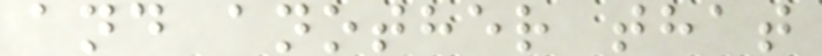and another that
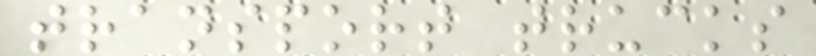transport trucks
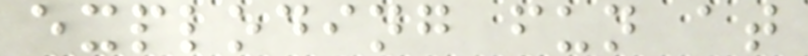exploding fun at
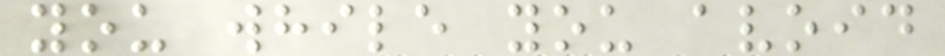you while you avoid
